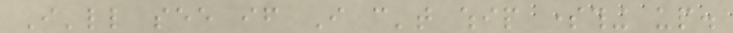I'll see if I can't whip something up.
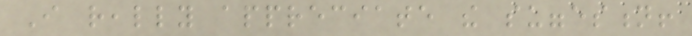I really appreciate the suggestion!
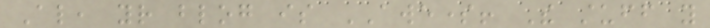Also, your blog is AWESOME! The stuff you
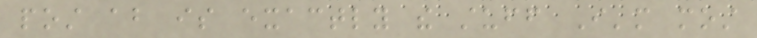post about is exactly the stuff I'm most
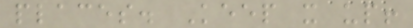places. Keep it up!
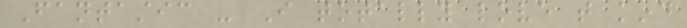Fantastic - I totally love that kind
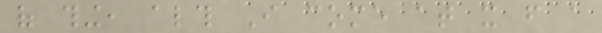of thing, although I come at it from a
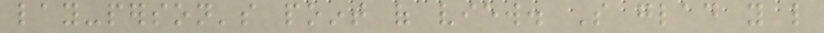lay-person's point of view. So glad you like
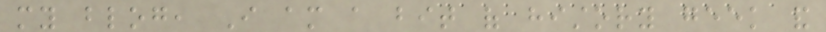my blog, I am a bit of history geek and
